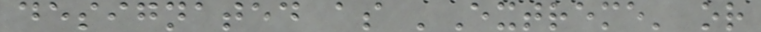designated as 'Extreme' or
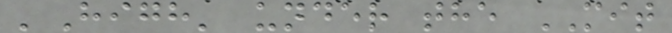'High' under the MIT
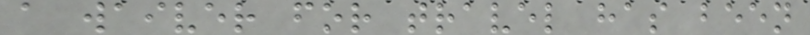a waiver for travel has been
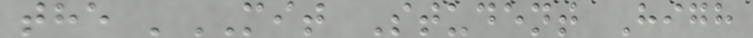the 'MIT Student High
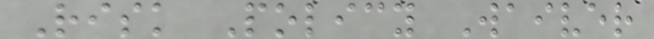Risk Policy Waiver
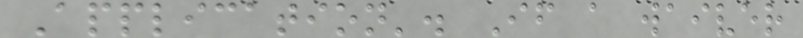Application'. If a waiver
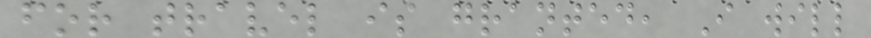for travel is granted, I will
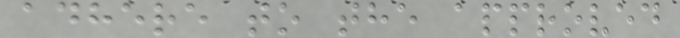adhere to the approved
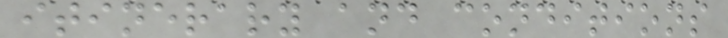itinerary and conditions
